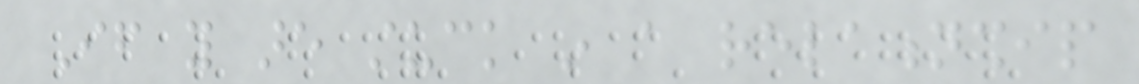If you are stuck in a relationship
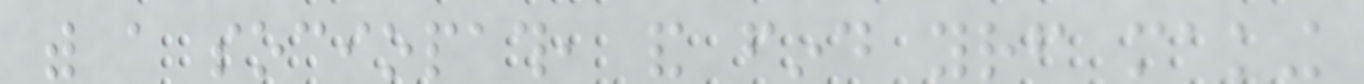with a sociopath, and find yourself making
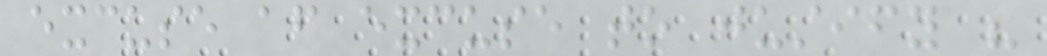excuse after excuse to justify his
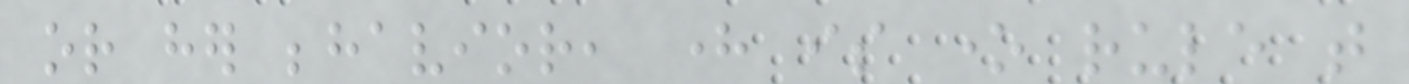or her behavior, here is one rule that
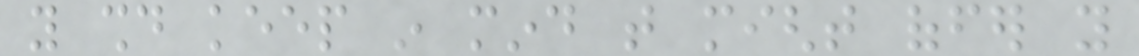you should keep in mind that might offer you
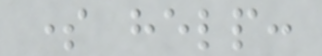some help:
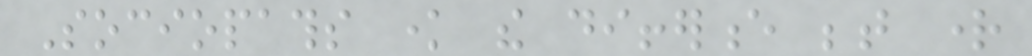Sociopaths know the difference between right
